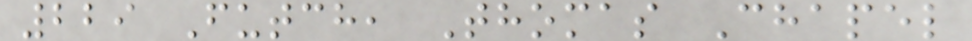229 Futch, Thomas Chapel
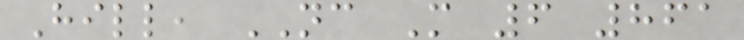Hill, NC M 6 861
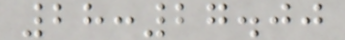28:27.00
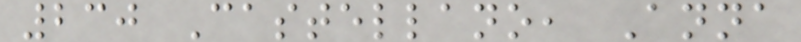230 Castellano, Anna
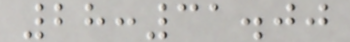28:31.00
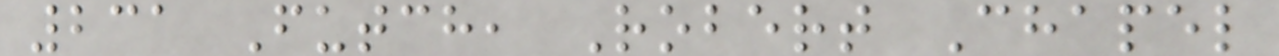231 Futch, Robert Chapel
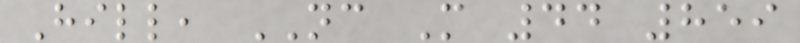Hill, NC M 44 859
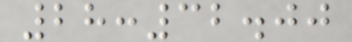28:32.00
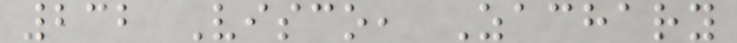232 Visco, Zachary
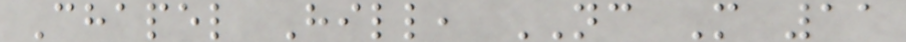Chapel Hill, NC M 11
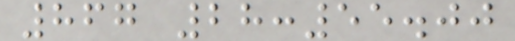867 28:55.00
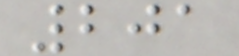201
